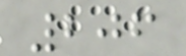206
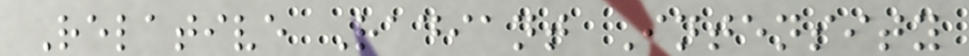Relative Radiant Intensity
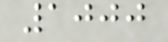1000
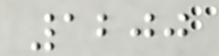1200
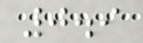0.9
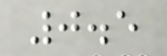0.5
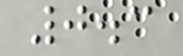0.3
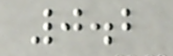0.2
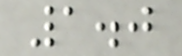1.0
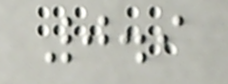0.9
